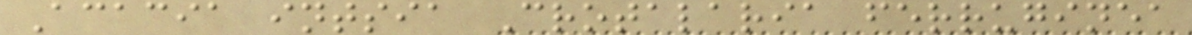Acacia intsia Crotalaria ferruginea
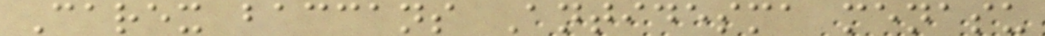Carex baccans Antidesma menasu
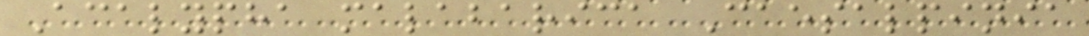Acalypha malabarica Caesalpinia
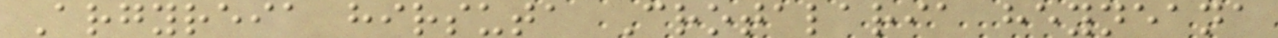Argyreia hirsuta Crotalaria heyneana
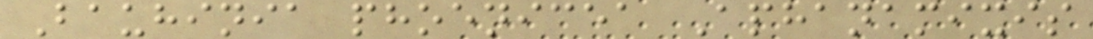Bauhinia phoenicea Aphanamixis
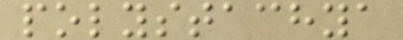polystachya
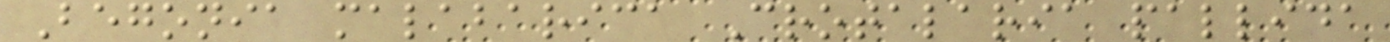Begonia malabarica Crotalaria pallida
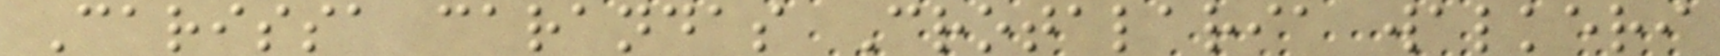Carissa carandas Crotalaria walkeri
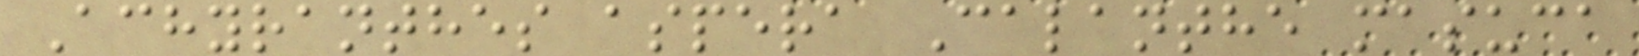Achyranthes aspera Calanthe masuca
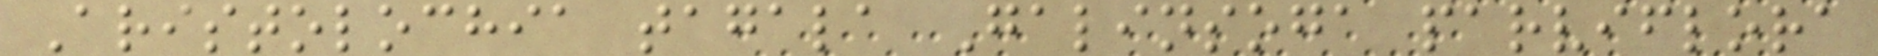Aristolochia tagala Galinsoga parviflora
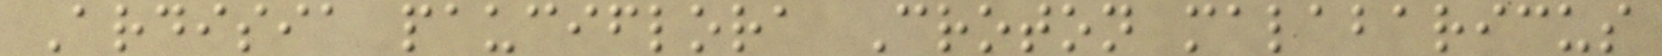Ardisia pauciflora Croton malabaricus
